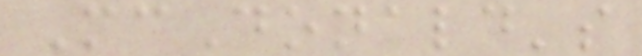McDonald's
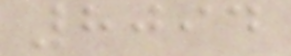8094
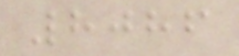8086
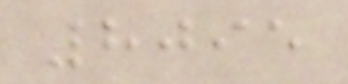8095
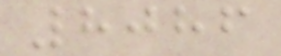8086
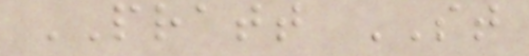PRATT ST
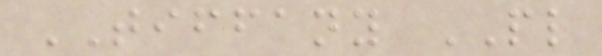TIFFANY PL
